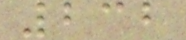232
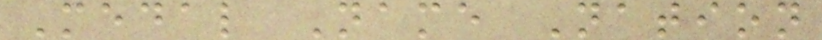Medal Name Nation
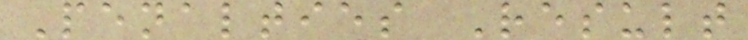Penalties Result
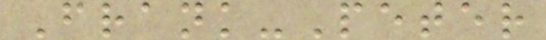Frank-Peter
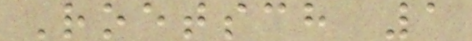Roetsch 1
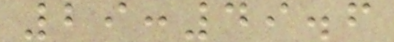29:49.6
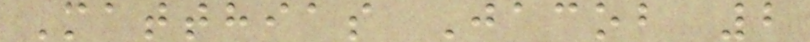Matthias Jacob 2
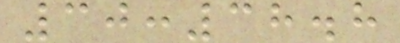30:38.8
